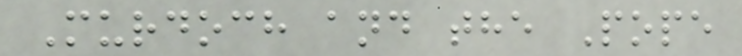Murdoch and the Pope
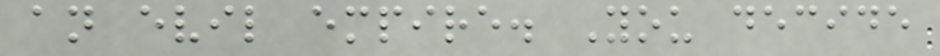an evil empire. You decide
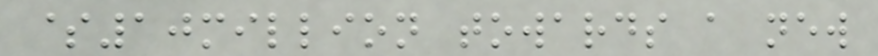$10million towards a new
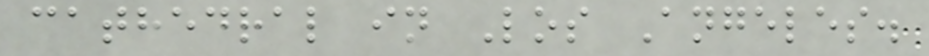cathedral in Los Angeles.
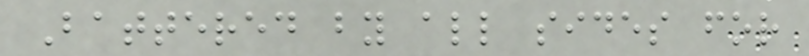Battered by all sides for
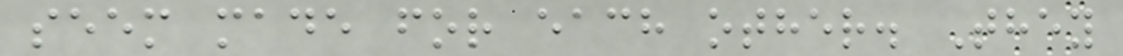seem made for each other. They
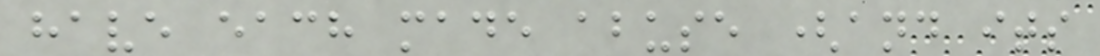have each made abuse (and its
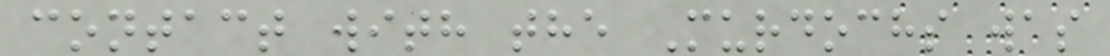contact with the Murdochs was
